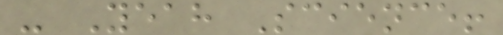- Yeah Science!
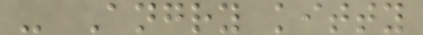- Angry kitty
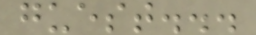guest...
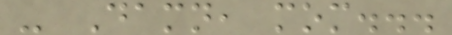- Damn, mom...
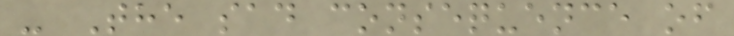- The sad consequence of
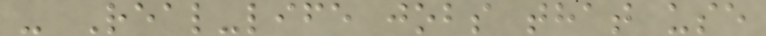- Real-life jobs that use
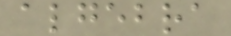algebra
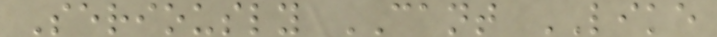Seriously CANT LIKE
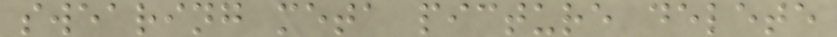swearing meta picture delete
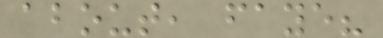about, faye?
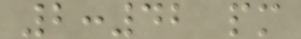2:42 pm
